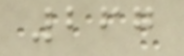267
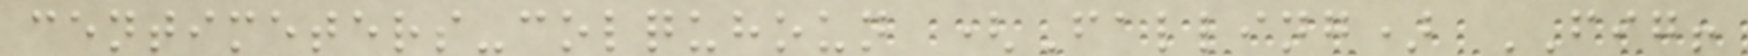centimeters-colquhoun (Falling) FIG!
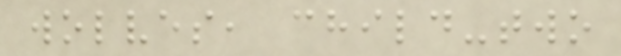wolves, child-two
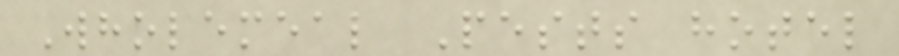Wholemeal Pests hotel
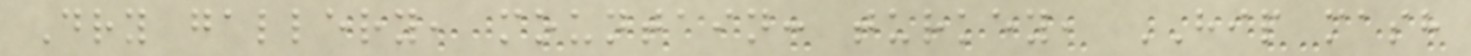Dry gallery, mountain: turkey, HIP mash
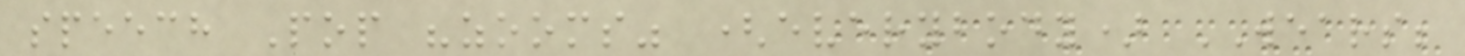speech Pop "zooms" (everybody) WEARS;
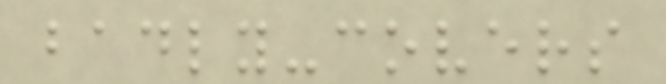badly-covers
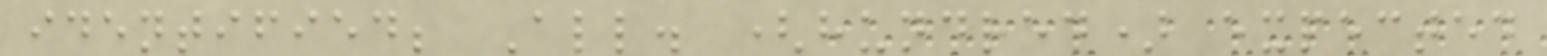identified; All. (hundred) expected
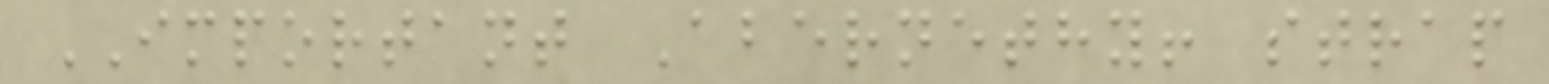IMPORTANT Abernethy! strap
